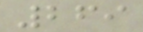269
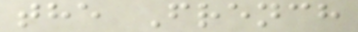the French
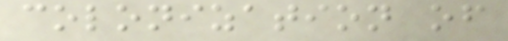colonization of
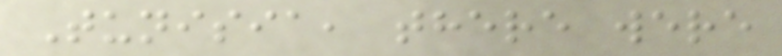Tunisia, there were
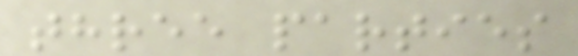three parties
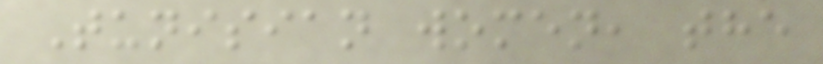Tunisian women, the
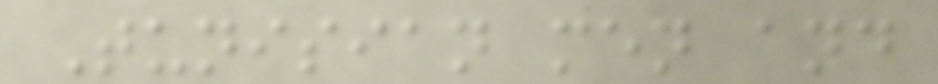Tunisian men and
